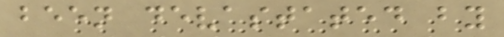been devastated by
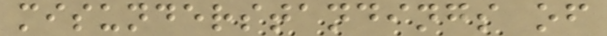misunderstandings of
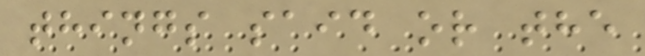things said or the
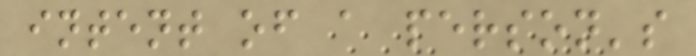intent of a person's
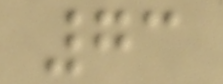73
